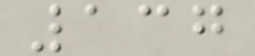137
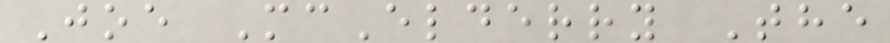Joe McElderry The
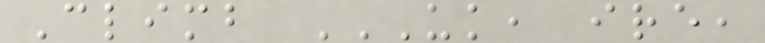Climb UK, IRE,
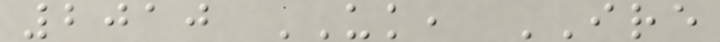2010 UK, IRE
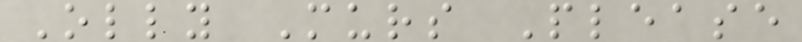Olly Murs Please
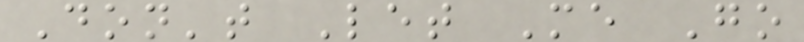Don't Let Me Go
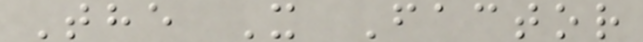The X Factor
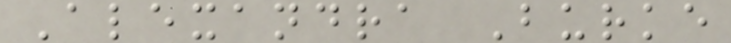Alexandra Burke
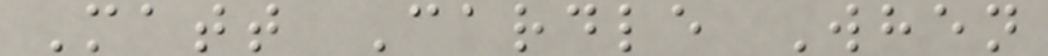Matt Cardle When
